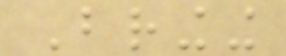Bringing
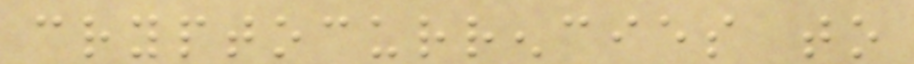cryptocurrencies to
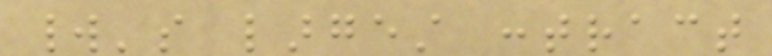world's largest contract
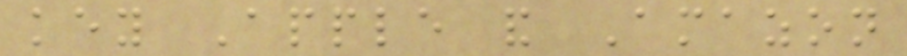key Apple and Amazon
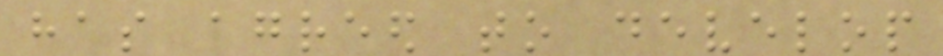has agreed to develop
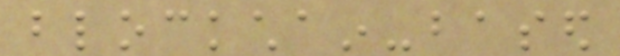blockchain-based
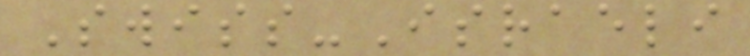Swiss-Israeli
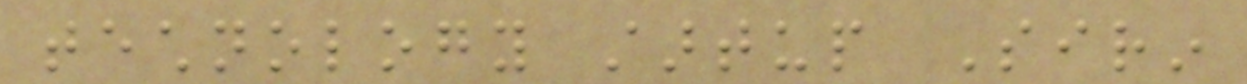technology startup Sirin
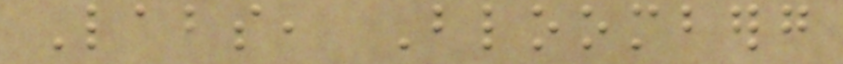Labs, Bloomberg
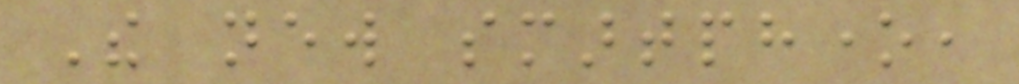The new smartphone,
